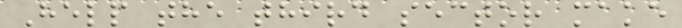Help the third sector make
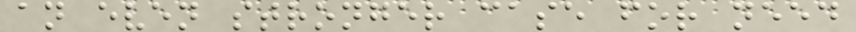an even stronger case for need
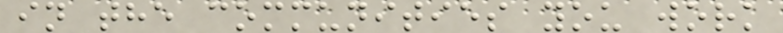in the communities you work
